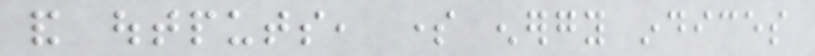and outputs, some energy indices
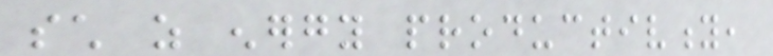such as energy productivity,
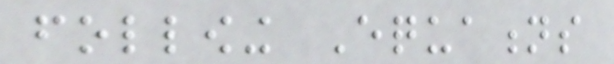following Equations
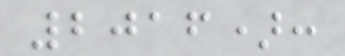2016):
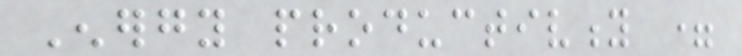Energy productivity =
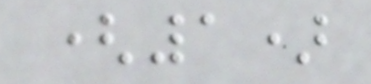(1)
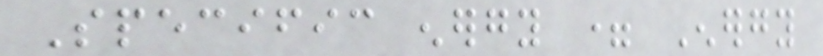Specific energy = Energy
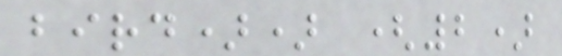bird)) (2)
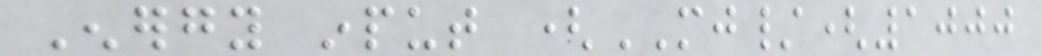Energy input (MJ/(1000
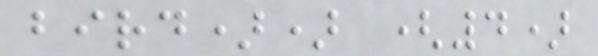bird)) (4)
